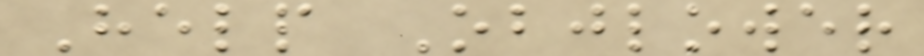Help Objlower
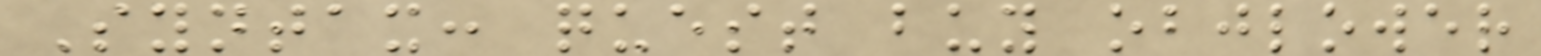Syntax: quest buy objlower
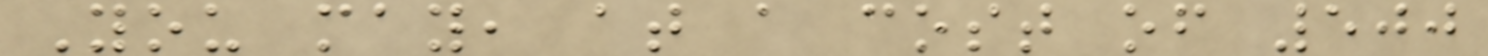You may, at a cost of 500
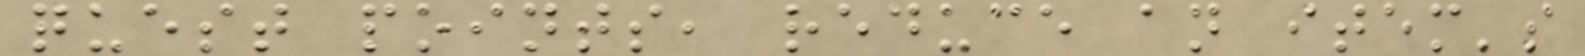quest points, reduce an item's
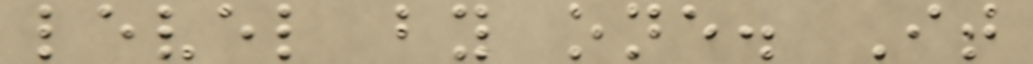level by one. It
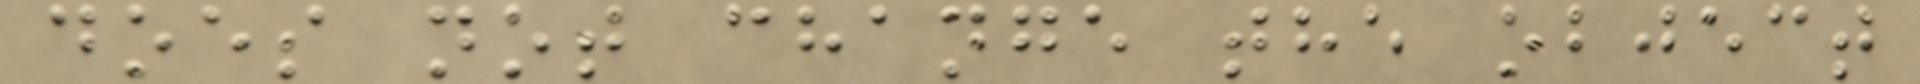does not change the object
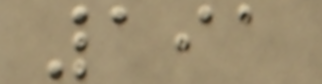191
